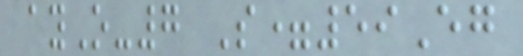ayO-7 S=59Eg
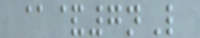@&7nL
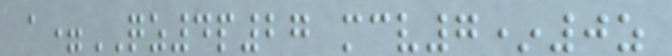a=QZ4p27 mcv7*0z
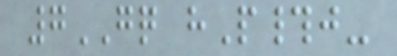7GQ hP#j-
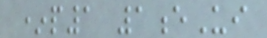*p1 1eUi
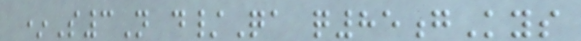*S3N d/Qa q85gKys
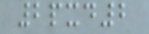2pxd2
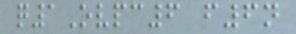q1Ovpc6 f6n
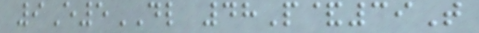9E5DL 48P&39T
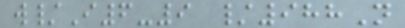w/I6-9 /988N
